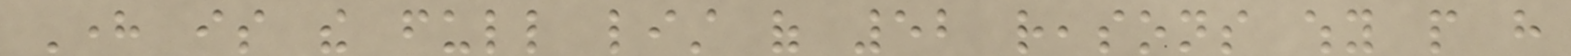Here is the full list of 52 reasons why people have
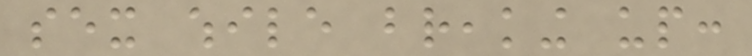sex while breaking up:
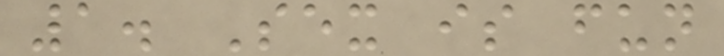1. Sex is fun
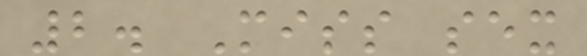2. Miss sex
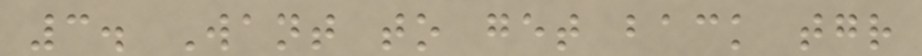3. Want to get back together
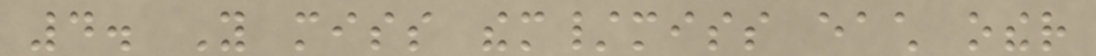4. You miss them/miss each other
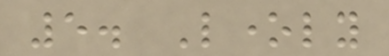5. Lonely
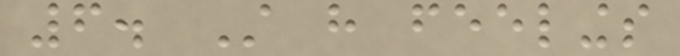6. Still have feelings
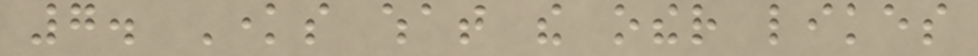7. Knows what the other likes
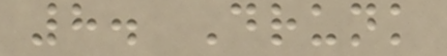8. Drunk
